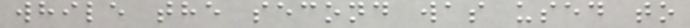while the second was used to
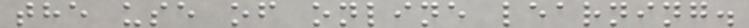the use of online learning.
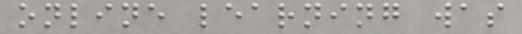online learning was
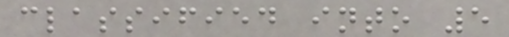classified into 5
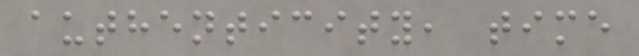authenticity, time
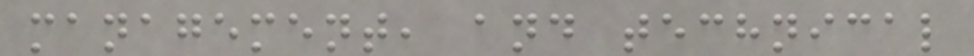management, and technical
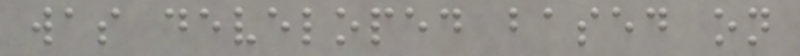was developed based on
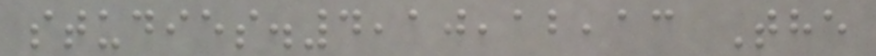studies.4,10,12,13 The
